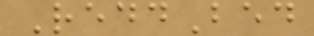ReddBed
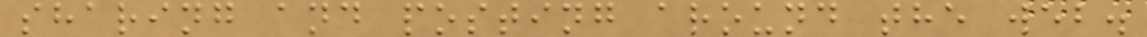sharing and posting around the web.
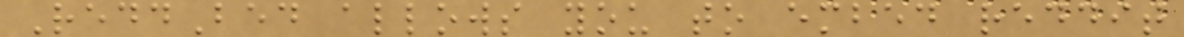ReddBed allows you to embed reddit
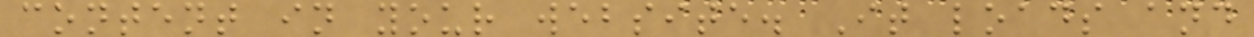content in your website. It loads and
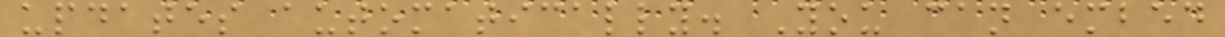updates automatically. You can embed
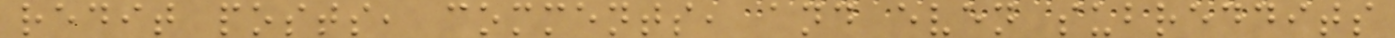redit posts, comments, and even subreddits
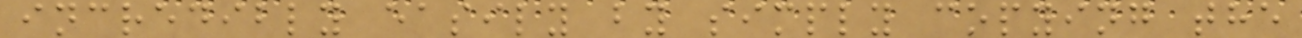incredibly easily by simply copying the
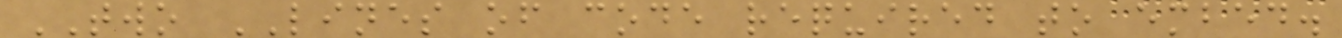TWO LINES of code required to embed.
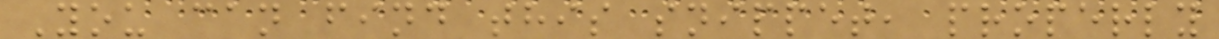You can find this snippet, properly
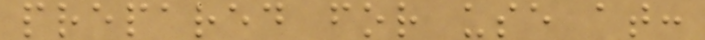prepared for use at:
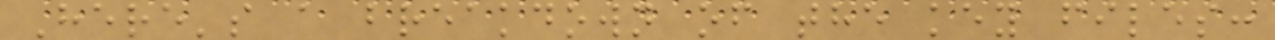Here's a breakdown of the key files:
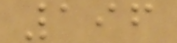196
